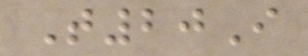T20I
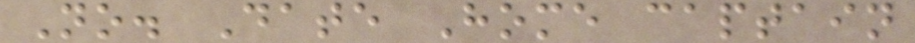No. Date Home captain
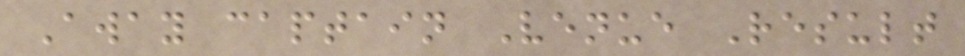Away captain Venue Result
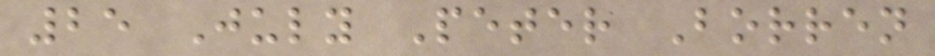25 July Peter Borren
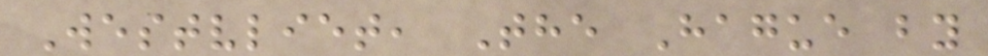Westvliet, The Hague by
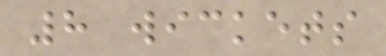8 wickets
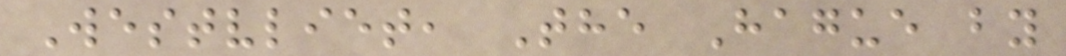Westvliet, The Hague by
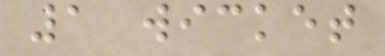1 wicket
